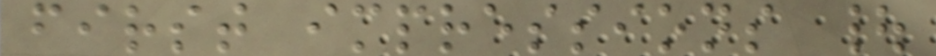first impressions |
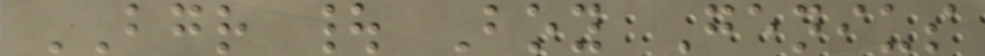BGR | Boy Genius
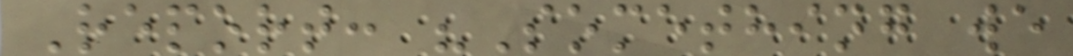Report: "Something we
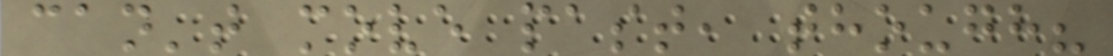can't move past, though?
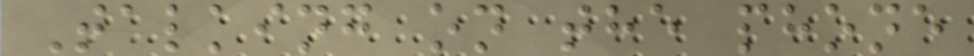Talking on the phone
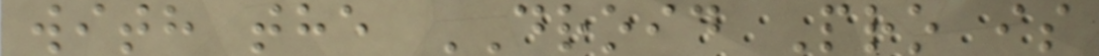with the DROID Pro is
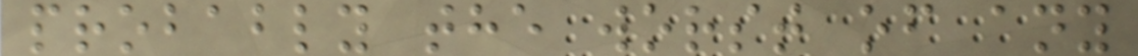probably the worst of any
